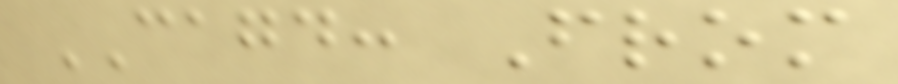CAGD: From
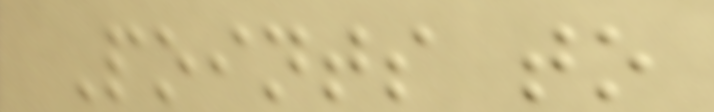Points to
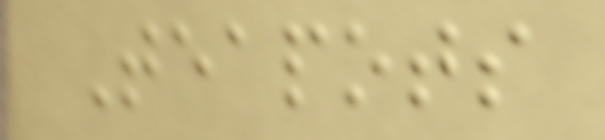Teapots
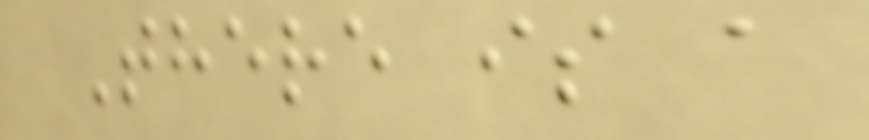There is a
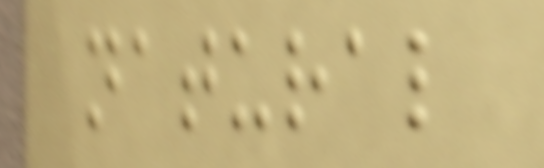natural
